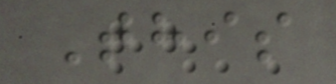This
